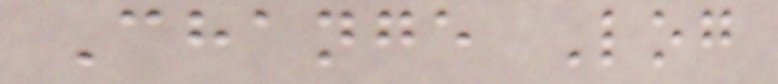Change Log
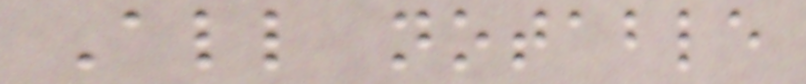All notable
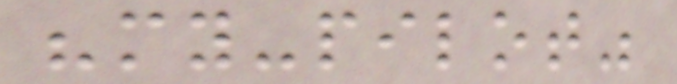"my-pilot"
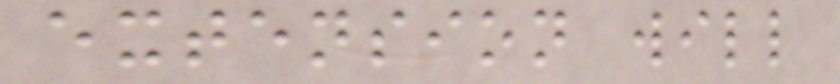extension will
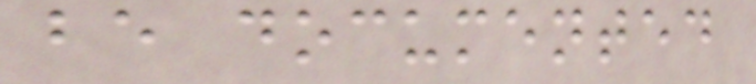be documented
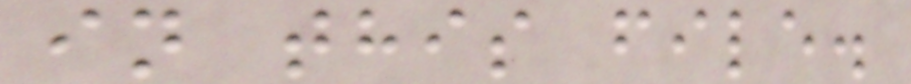in this file.
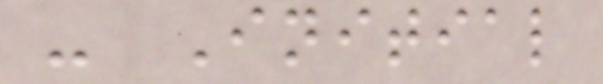- Initial
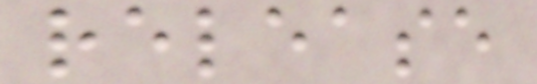release
